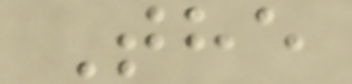The
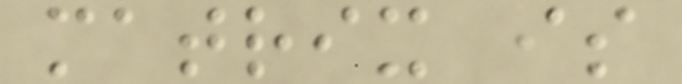matrix is
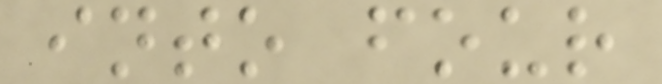into four
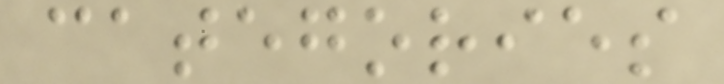categories
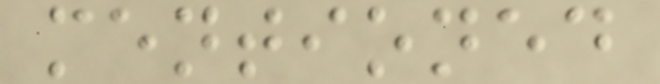mentioned
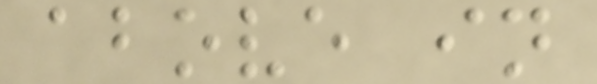above in
